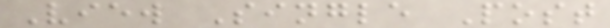View Single Post
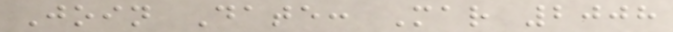Join Date: Mar 2008
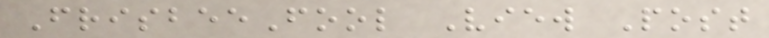FrisbeeFool View Post
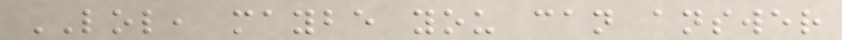LOL, maybe you can answer
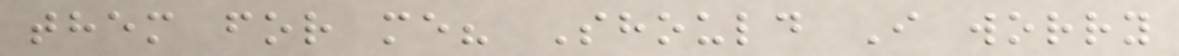them for me? Should I worry
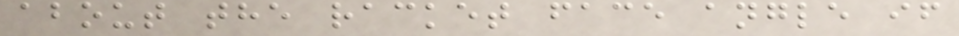about the racket face angle if
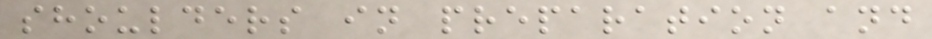shoulders in preparation and
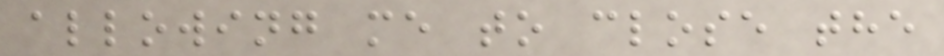allowing me to close the
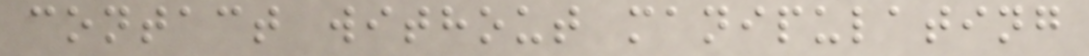contact without manipulating
